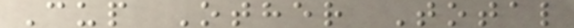Cup Other Total
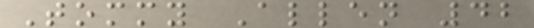Tommy Allen 42
